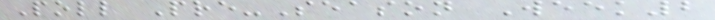Poll Pre-Season Week2
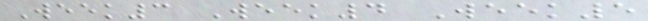Week3 Week4 Week5
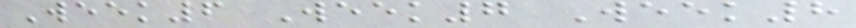Week6 Week7 Week8
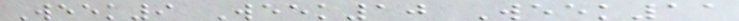Week9 Week10 Week11
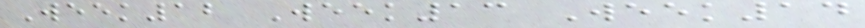Week12 Week13 Week14
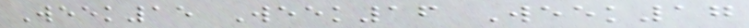Week15 Week16 Week17
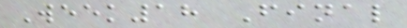Week18 Final
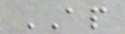AP
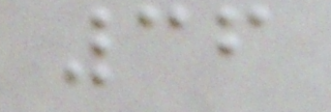36
